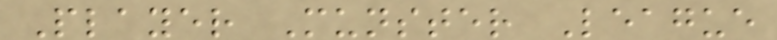Player Munster League
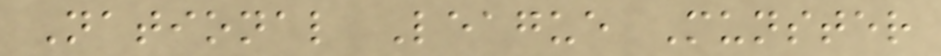National League Munster
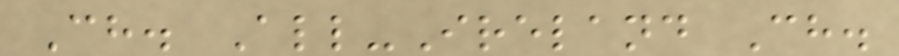Ch. All-Ireland Ch.
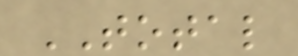TOTAL
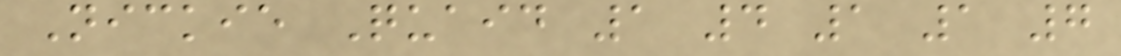Nickie Quaid 1 4 1 1 7
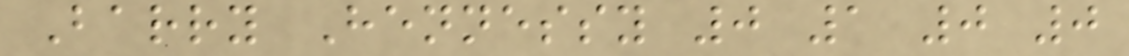Barry Hennessy 0 1 0 0
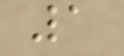1
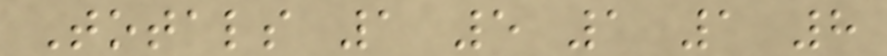Totals 1 5 1 1 8
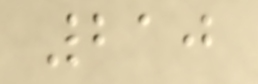210
